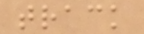track
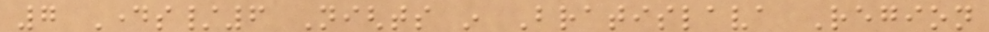7 Days/6 Nights in Bratislava Region
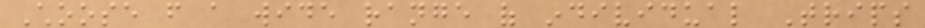Choose from a wide range of individual Trips
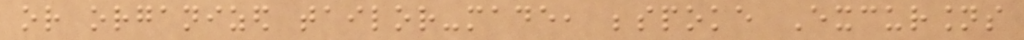or organized tailor-made, bespoke Excursions
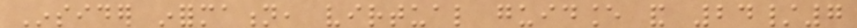Insider information, virtual guidance and 24/7
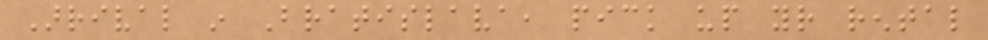Arrival in Bratislava, pick up your rental
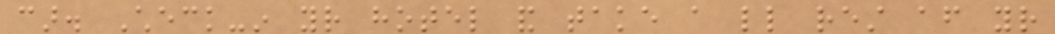car. Check-in your hotel and take a little rest after your
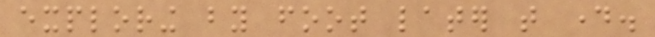exploring by foot later that day.
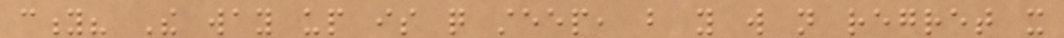city? The way up is quite steep, but you will not regret it
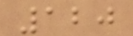120
